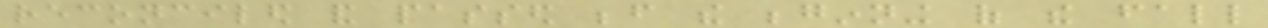reconciled and passed before the beginning of the fall
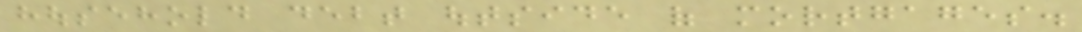household debt outside of mortgages.
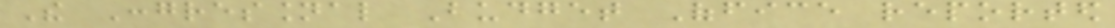The Congressional Budget Office reported
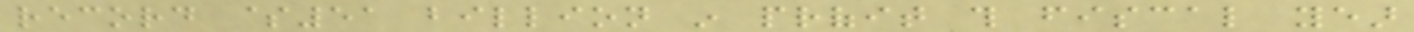record $51 billion in profit this fiscal year
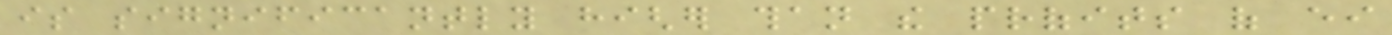is significantly higher than the profits of either
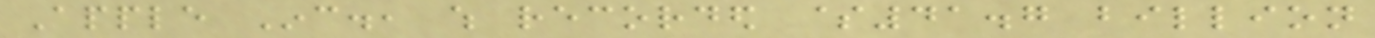Apple Inc., which recorded $41.7 billion
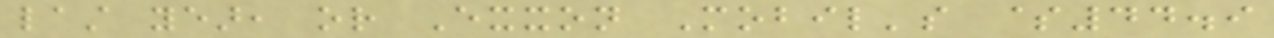last year, or Exxon Mobil's $44.9
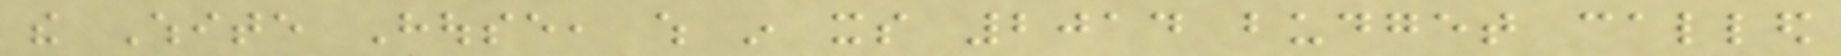the White House, which in its 2014 budget called
